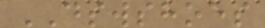DSWSHOES
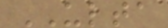ULTA
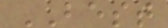BEST
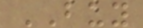BUY
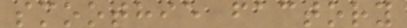smoothie factory
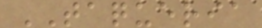TAQUERIA
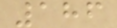186
